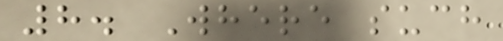8. Where such
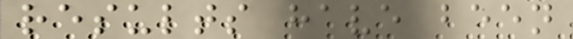results have been
